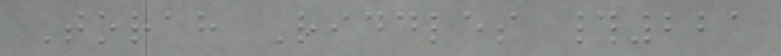Torah Riddles #221
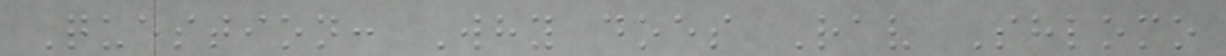Question: Why does Rav Shlomo
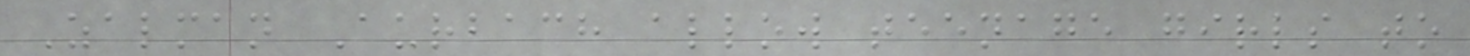Zalman Aurbach allow teenage girls to
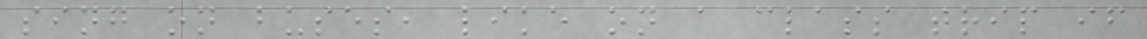sing on buses, like on a class trip if
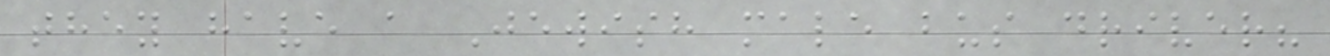they have a Jewish male bus driver?
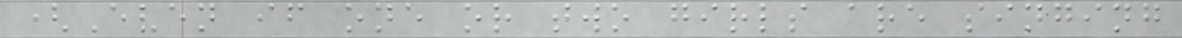(Even if one or two girls are singing
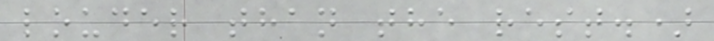louder than the rest.)
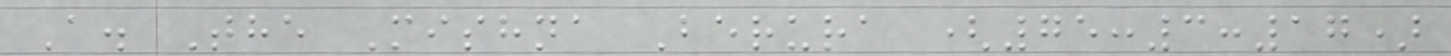A. The Mishna Berura (75:3:17)
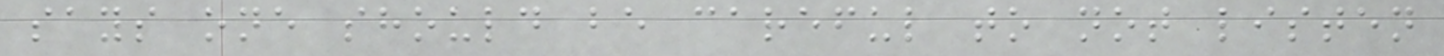says one should be careful to not listen
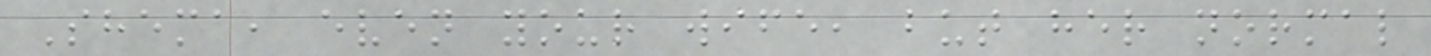Shema, even your wife, but her normal
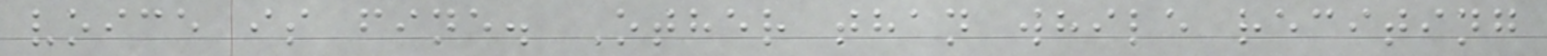voice is fine. Other than while reciting
